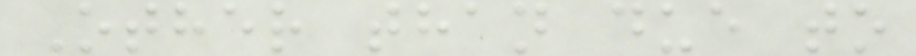Other than due to
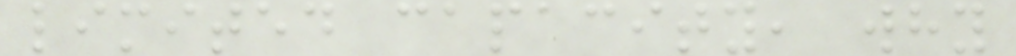limited capacity, why
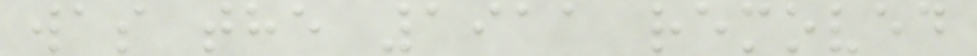was the 1911 removed
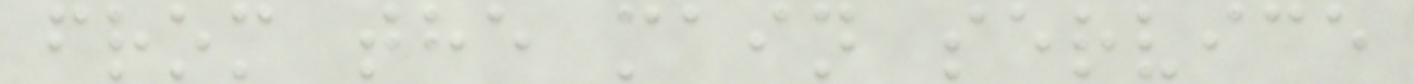from the main service
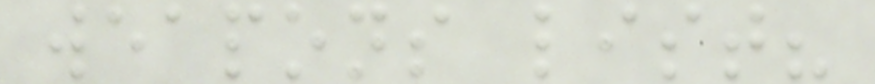weapons list?
